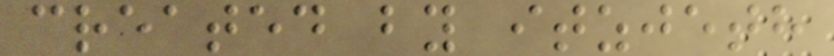created by itzjeth
